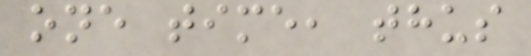one time, thus
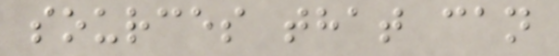sources that can
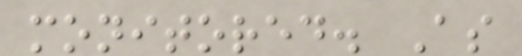monitored. As
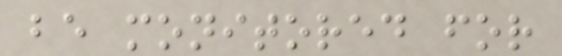be monitored for
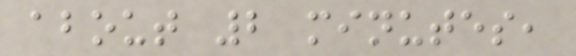about 2 minutes,
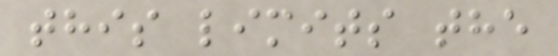this limits the
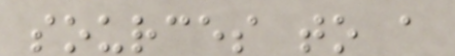sources to a
